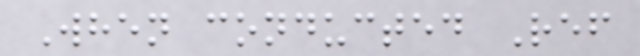When conducted Ref
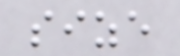size
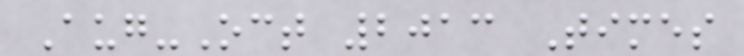Aug-Oct 2013 Times
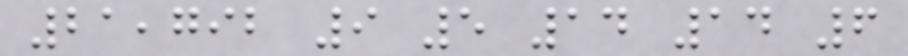21,792 9 5 14 14 6
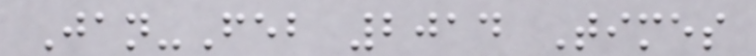Jan-Feb 2014 Times
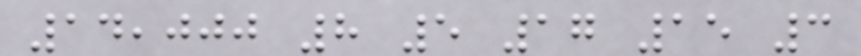14,000 8 5 17 15 3
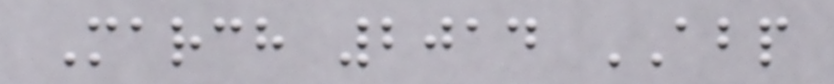March 2014 ABP
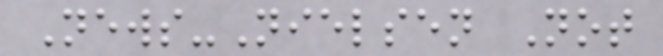News-Nielsen Not
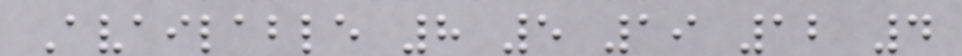Available 8 5 19 12 4
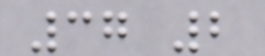37 2
